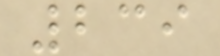239
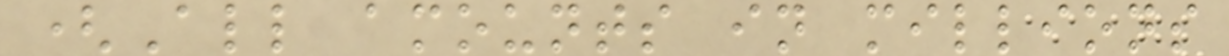(All amounts in millions
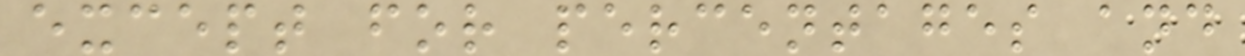except for percentages and
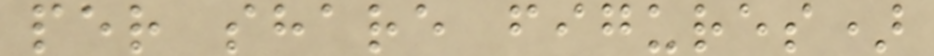per share figures)
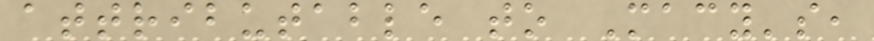attributable to Macy's,
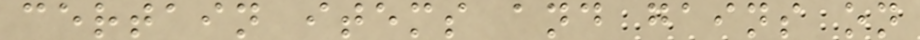certain items and gains on
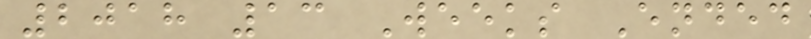2018 13 Weeks Ended
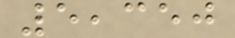5,350
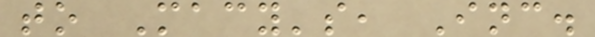to Macy's, Inc.
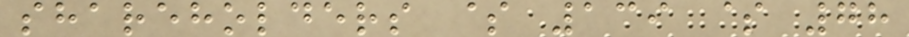shareholders $ 139 $ 78
